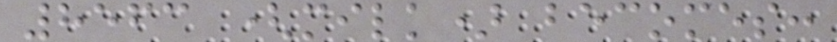8563 (milk) becomes:
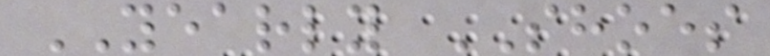YEARLY SHOES
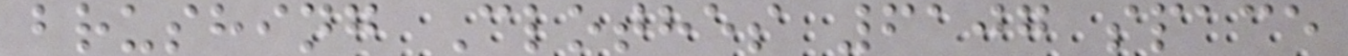brushing Clothes 6107 space
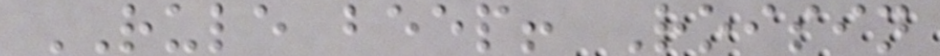RULE beep! Roisin
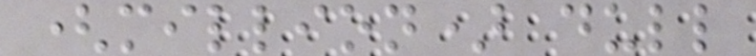(million) dull
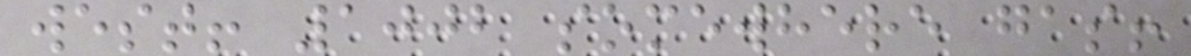west! 1002 somewhere gas!
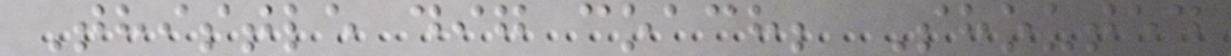Thistle dig coach; Shouted
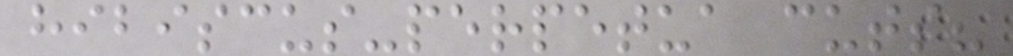hibiscus-perpetua cuts?
